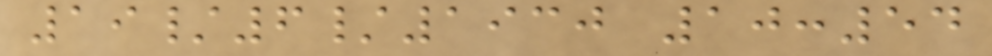19/6/1930 10:54
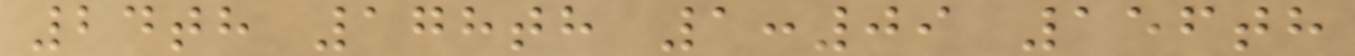24th 178th 1:09 156th
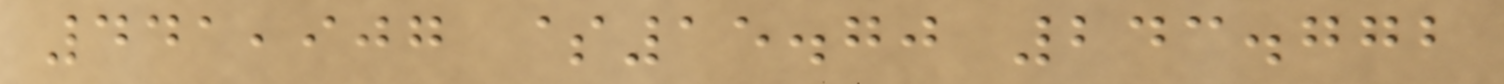441,907 $15.70 243.772
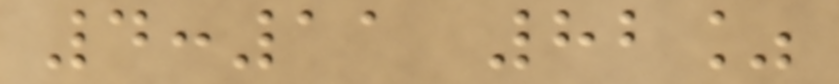4:11 82%
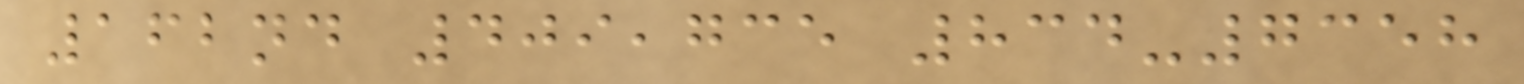162nd 409,735 834-7358
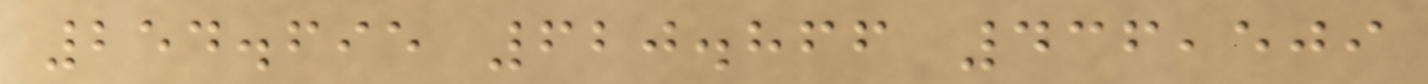254.695 620.866 436,509
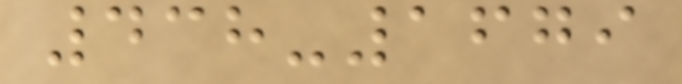438-1679
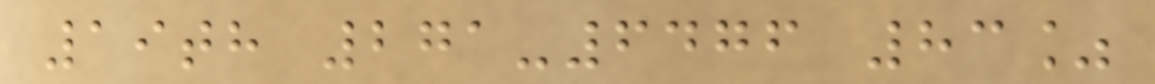19th 271-6476 83%
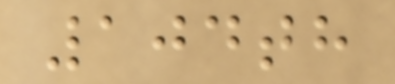104th
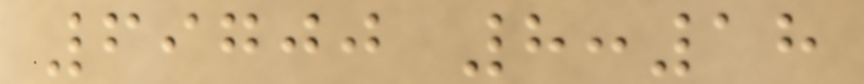69700 8:18
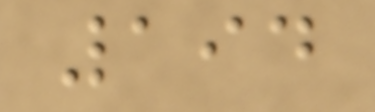194
